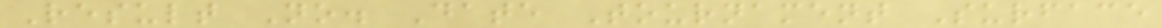Result No. Date Tournament Surface
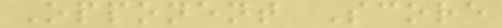Opponent Score
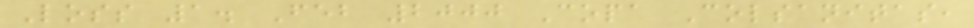Loss 1. Feb 2000 Copa Colsanitas,
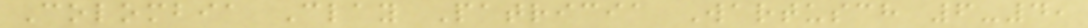Colombia Clay Patricia Wartusch 6-4,
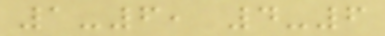1-6, 4-6
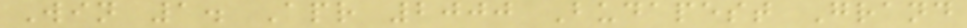Win 1. Apr 2000 Budapest Grand
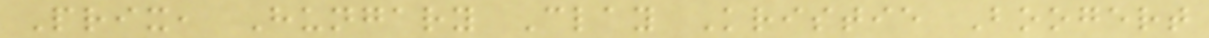Prix, Hungary Clay Kristie Boogert
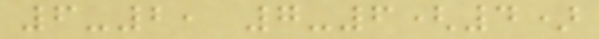6-2, 7-6(4)
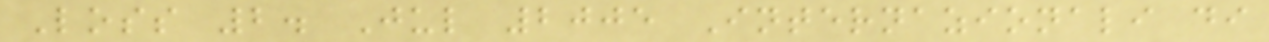Loss 2. Jul 2005 Internazionali di
